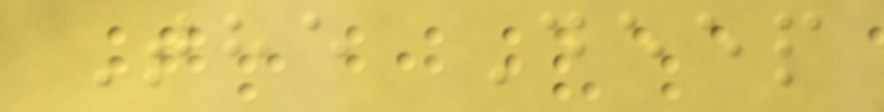The Deep
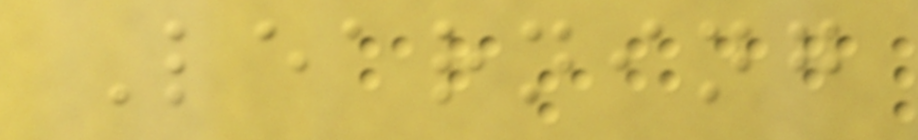Learning
